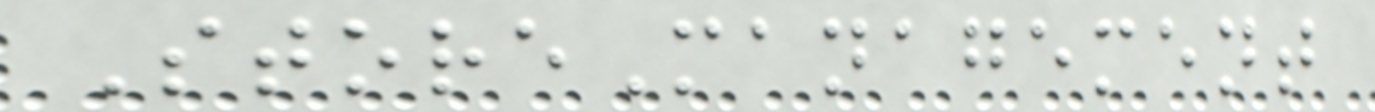StoreManagement
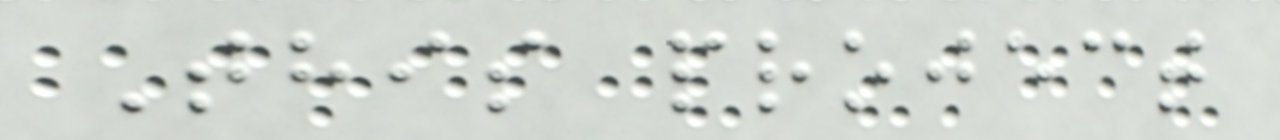This project
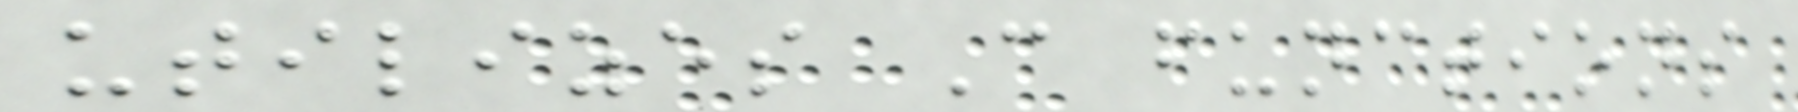utilizes C functions
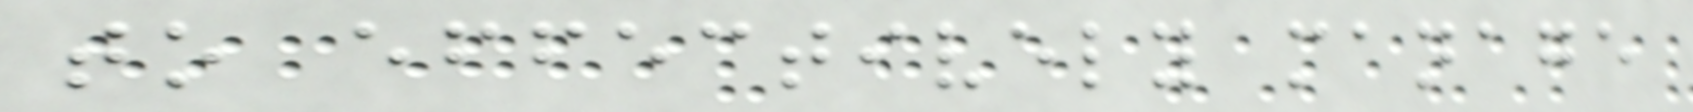to effectively manage
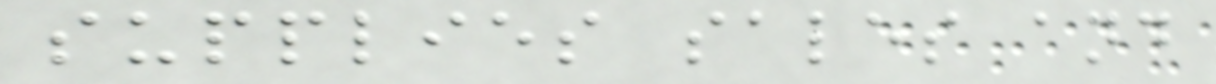supplies sales and
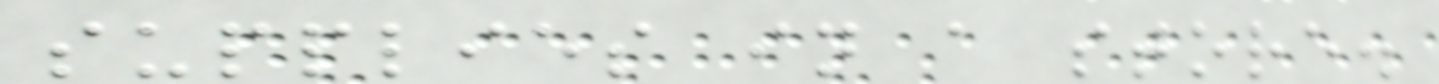supplies in a store.
